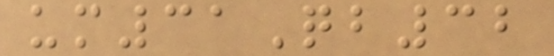um31Qb32
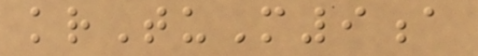krTuM9a
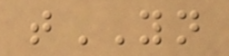tYN
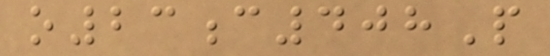o23c408P
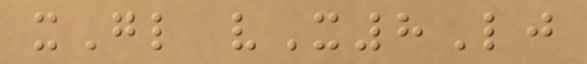xGl vX8Lj
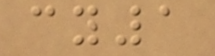cy1
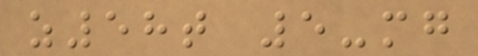z58t 5-mg
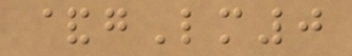&gLm0
